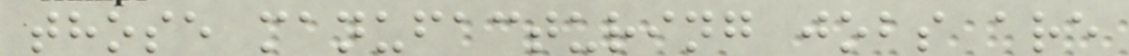those manufacturing jobs are
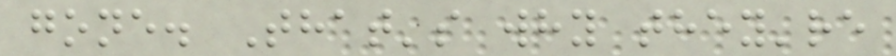gone. That's why they're
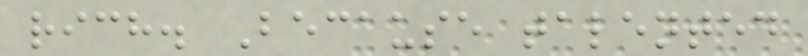rich. Because talented
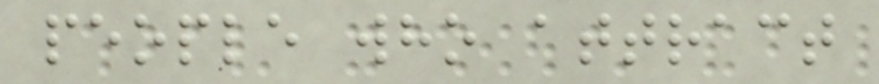people who attract
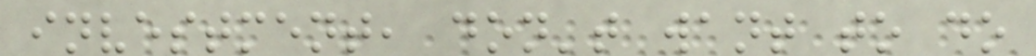investment, don't want to do
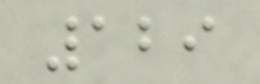129
